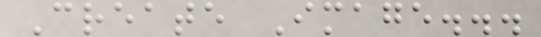Create Image...
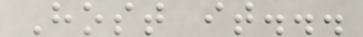Host it...
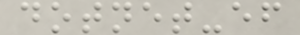dotnet-ef
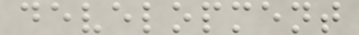development
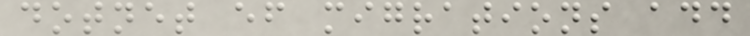dotnet ef migrations add
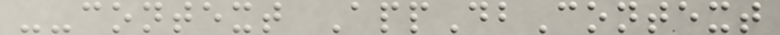--context AppDbContext
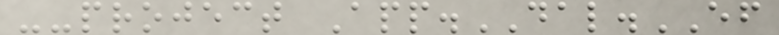--project App.DAL.EF
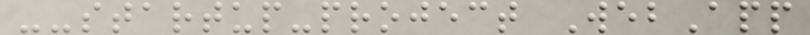--startup-project WebApp
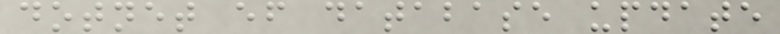dotnet ef database update
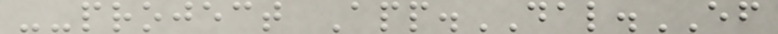--project App.DAL.EF
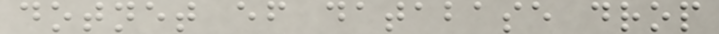dotnet ef database drop
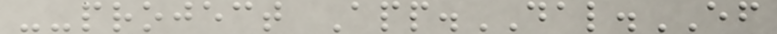--project App.DAL.EF
